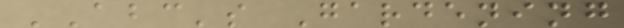ABC's Gardening
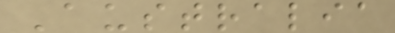Australia
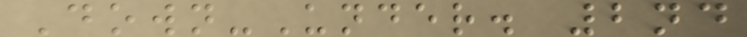Down-Under. 2nd
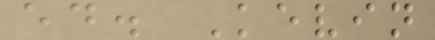ed. Kevin
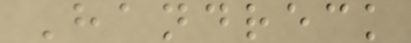Handreck
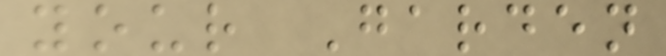your Garden
